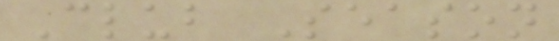Club Season
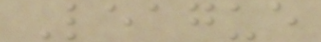League
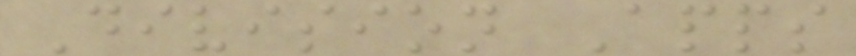Division Apps
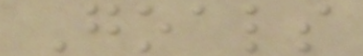Goals
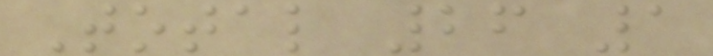Total 26 1
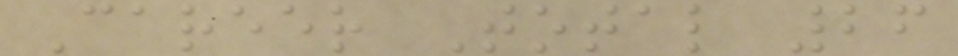Career Total 26
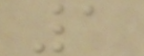1
